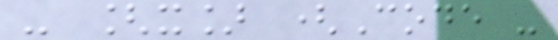- [x] (Code -
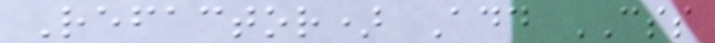Refactor) Add CSS
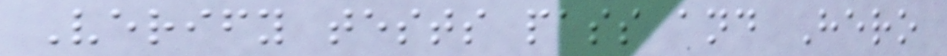Verify tests pass and Hero
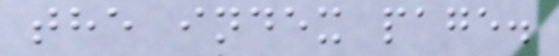the index page.
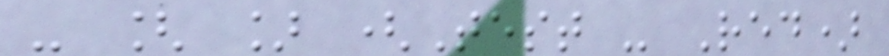- [ ] (Test - Red)
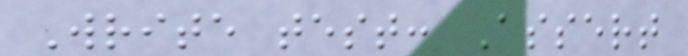Write test: Assert
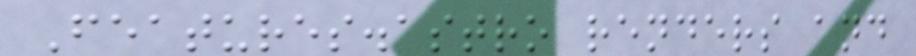Features.astro renders and
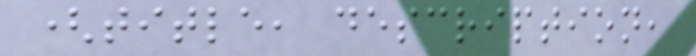(title, description,
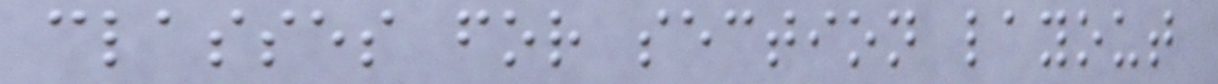classes for section layout
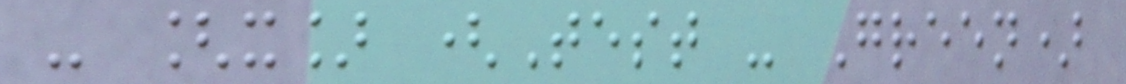- [x] (Test - Green)
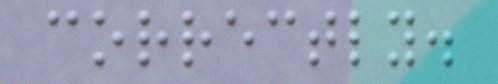correctly.
